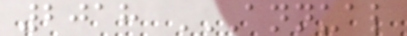2018 ANNUAL
